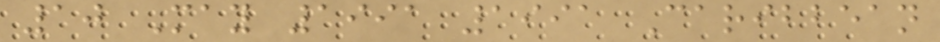10 May 1991 1991 Caribbean
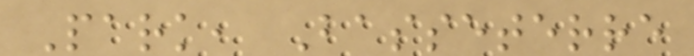Park, Basseterre
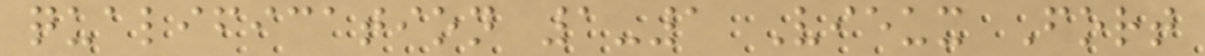qualification 1-1 Vieux Fort
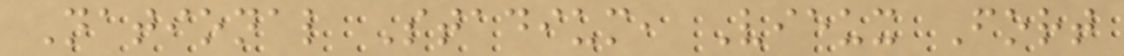National Stadium, Vieux Fort
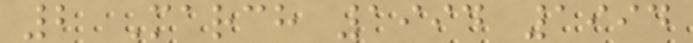2 March 1994 1994
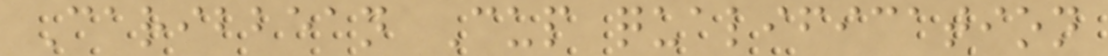Caribbean Cup qualification
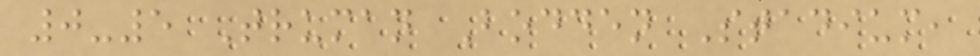0-5 Truman Bodden Stadium,
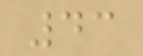43
